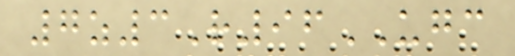7z3R96UGC
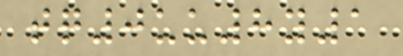tq0uu8y1
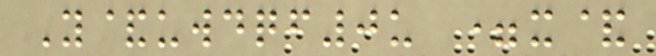Y&uwdqf0u =x&
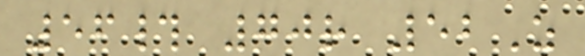56# 70r 52Z
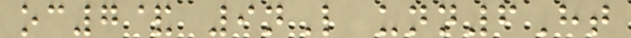oc7& 9nL unn6Ht
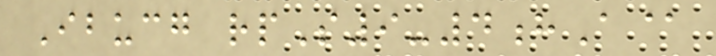Ibucg rpS9-4hA@
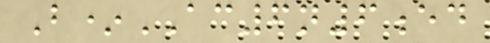B*AC6n6ed
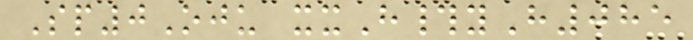Sp0Oju xxH#yH085
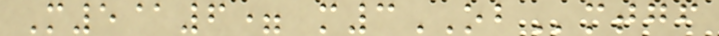M5@6= m3OBmtgf
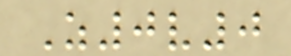Z0v0
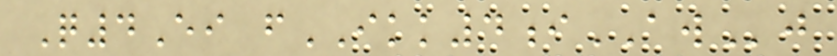Q4Ei fIKK4iAWj
